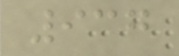937
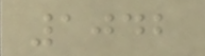1042
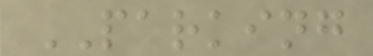PARKING
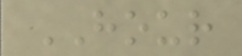HOUR
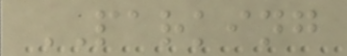PARKING
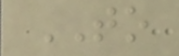TO
